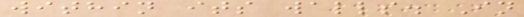within its walls. In
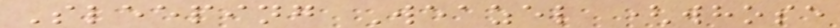Sleeping Weazel (whose
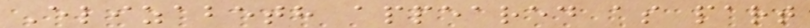Elizabeth appeared as part
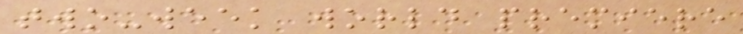two-week world premiere
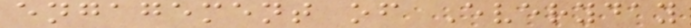engagement of Everyday
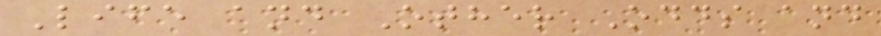Life and Other Odds and
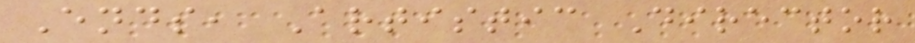Ends, Artistic Director
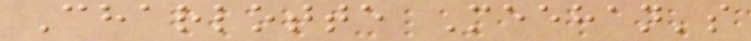Charlotte Meehan's
